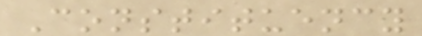Constituency
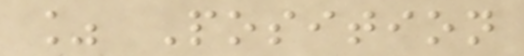% Position
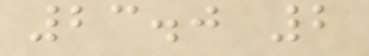23.0 2
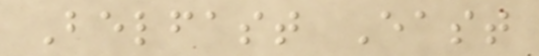Belfast East
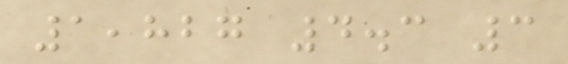1,827 4.3 3
